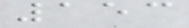153
